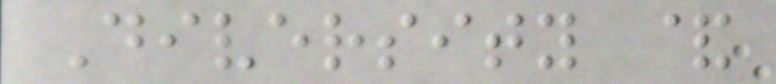Diversity &
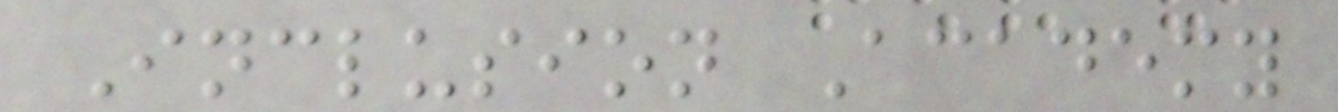Inclusion Academy
